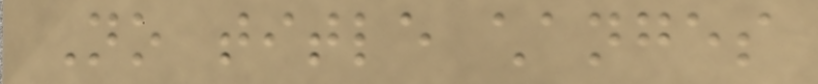No title changes
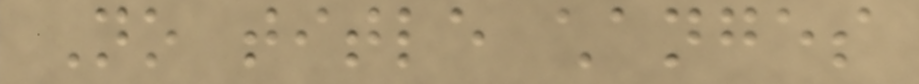No title changes
